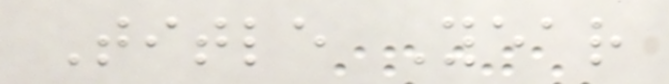Title Year
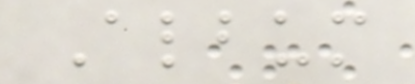Album
